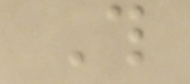This
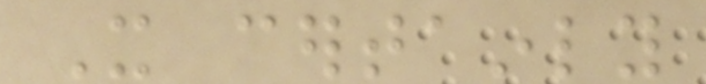It certainly
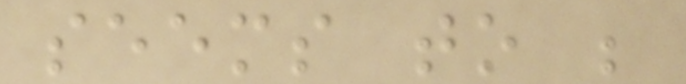seems to be
